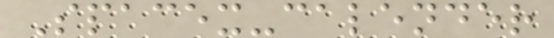Spacex-calender
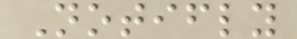Notifly
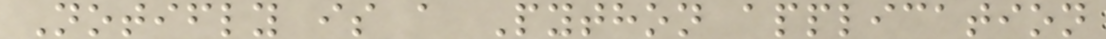Notifly is a Python application
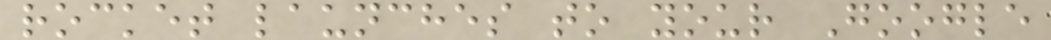rocket launches to your Google
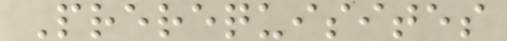Prerequisites
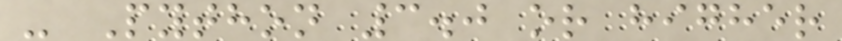- Python 3.0 or higher
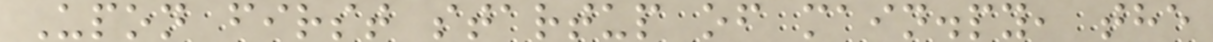Upon first startup of main.py, the
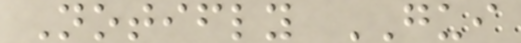Notifly GUI
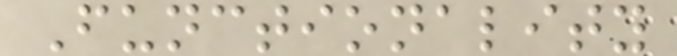Functionality
